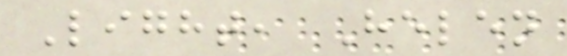Light, Helen
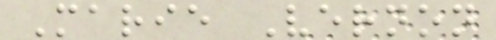Marie Vernon
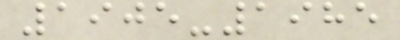1905-1985
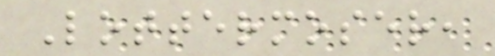Lottermoser,
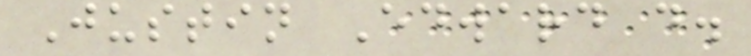Justin Edward d.
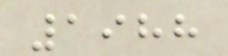1988
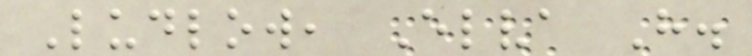Ludlow, Elva H.
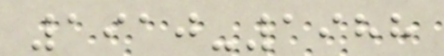1910-1988
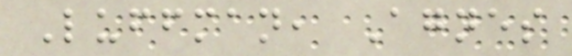Luffman, Agnes
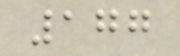177
